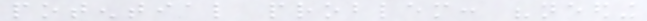potential problem: "needing
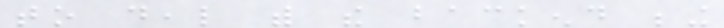to deal with the backend being
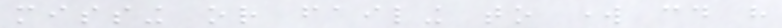missing or failing to work could have
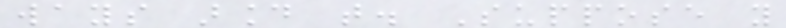ways around that. Suppose you
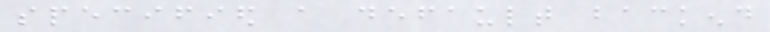specified a default backend
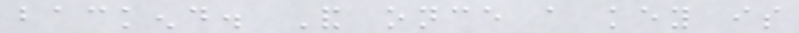backend. And once a key is
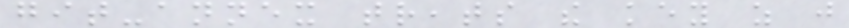git-annex treats the key as just
